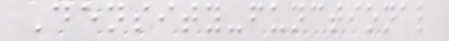Density-functional
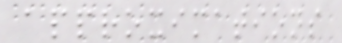approximations
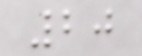20
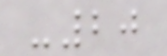-20
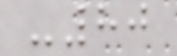-80
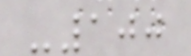-100
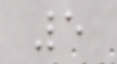5
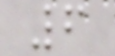6
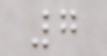7
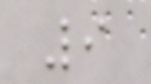9
